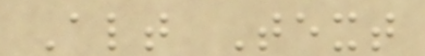Alt Text
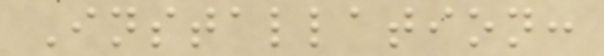Installation:
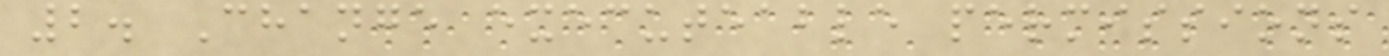2. Change executeable permissions
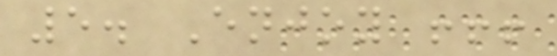5. Enjoy !!!
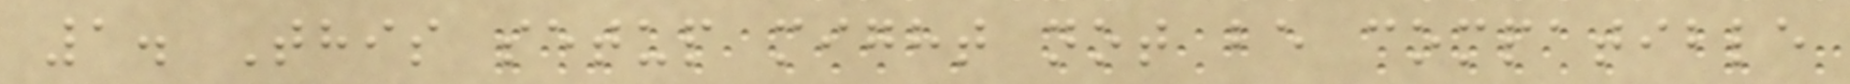1. This setup might not be compatible
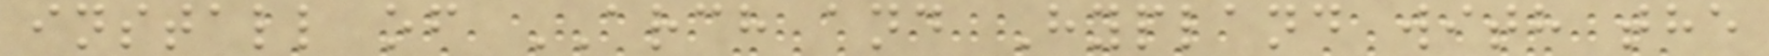install of ARCH and Hypland with the
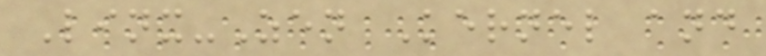Linx-Zen Kernel and
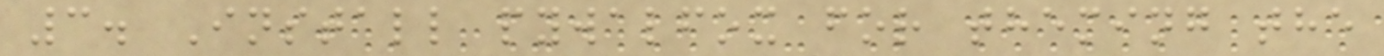3. Install pywalfox for theming the
